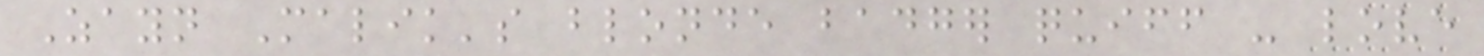Zayn Malik's blonde badger quiff - love
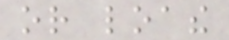or loathe
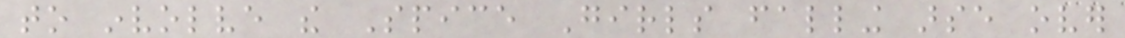to involve the Spice Girls falling arse over
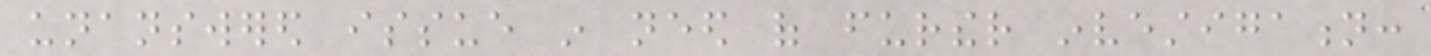unanswered issue in need of further investigation:
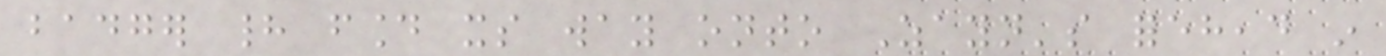badger had found its way onto Zayn's forehead in
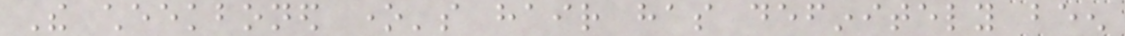The cheekboned one's hair has definitely been
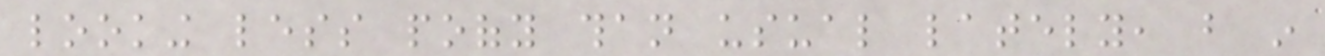looking less poofy than usual lately, but in
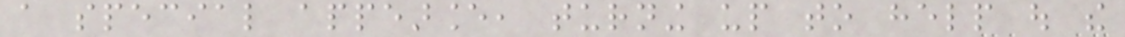a special appearance, turning up to help out the
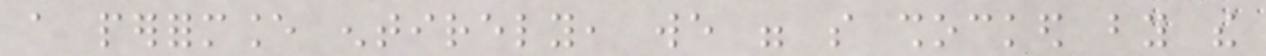a performance entirely, we were so shocked by the
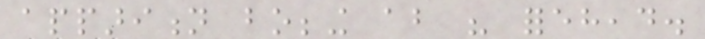apparition bobbing about his forehead.
